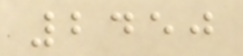2450
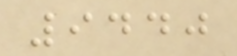9440
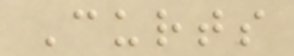Curts
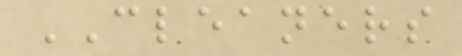CLEANERS
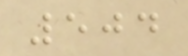504
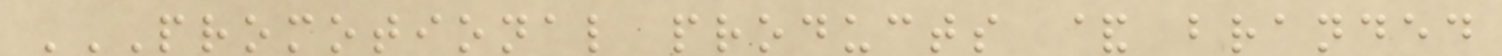PROMOTIONAL PRODUCTS & BRANDED
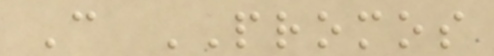C PROMOS
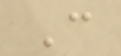C
